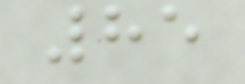85
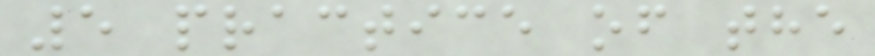5 practice of the
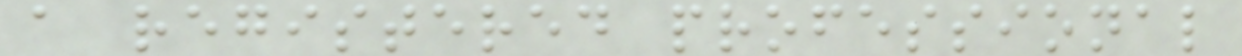a registered professional
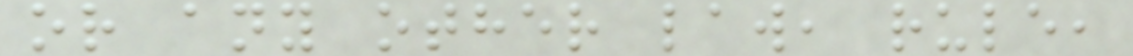or any other law, rule,
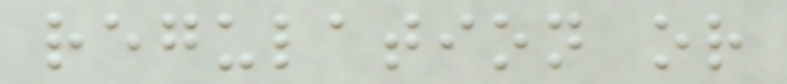regulation or
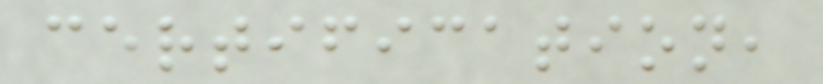certification,
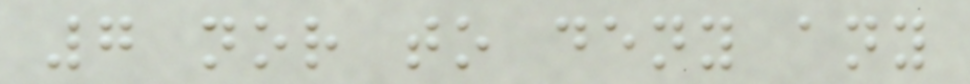7 nor to deny any
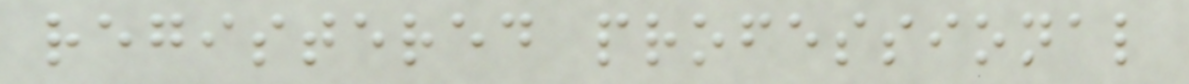registered professional
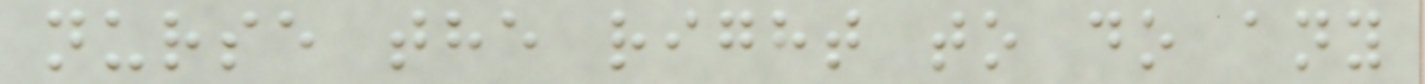nurse the right to do any
